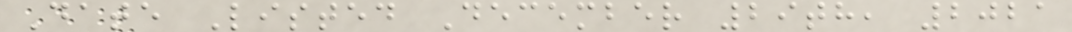Date Listed December 29th, 2021
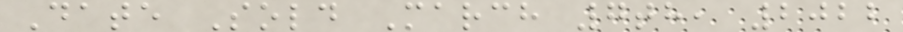Date Sold March 7th, 2022
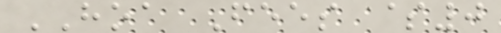HOA Fees $0
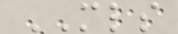MLS
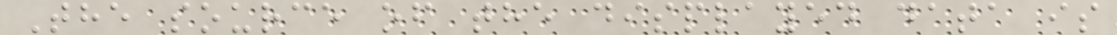The source of the displayed data is
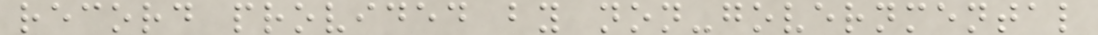record provided by non-governmental
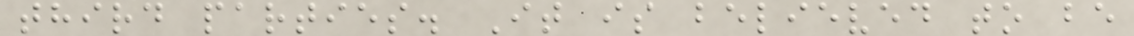third parties. It is believed to be
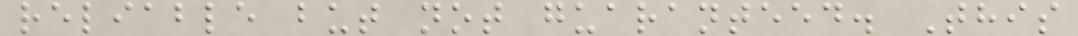reliable but not guaranteed. This
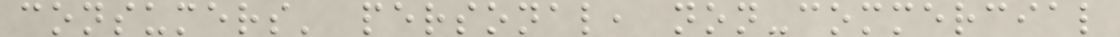consumers' personal, non-commercial
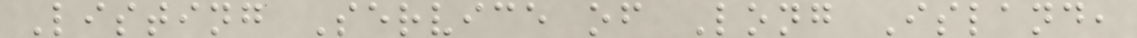Listing Service of Long Island,
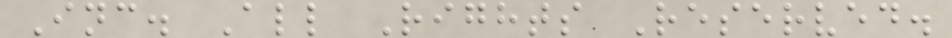Inc. All Rights Reserved.
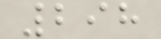298
